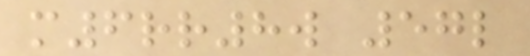m6rr8w 57l
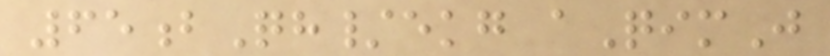65bQh/ekg aQimJ
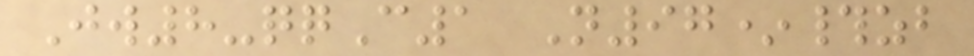Jw8-qqC1 N97*#zb
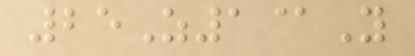25Z1@Y
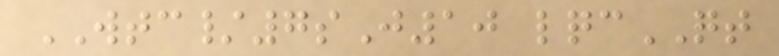WTC/7sJ10 lqcQT
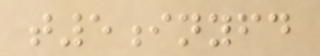t5inyfd
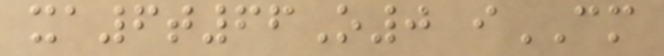xa6t66O0 iCM
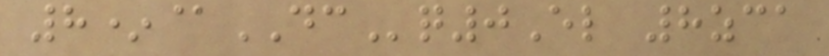8*@DCq0El 8zca
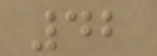42
